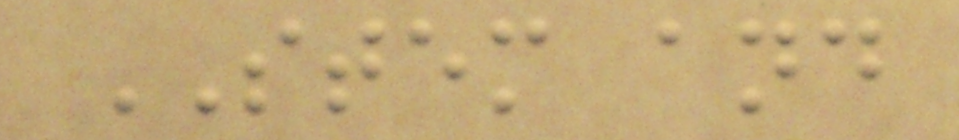STEM and
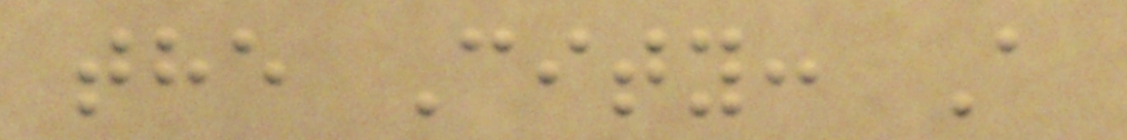the City: A
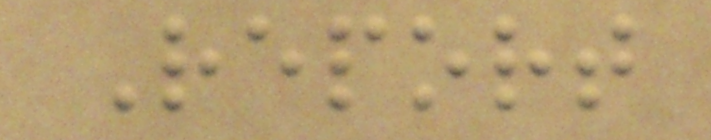Report
